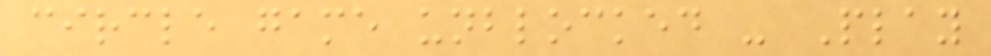circle game unblocked - Play
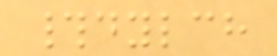#dylch
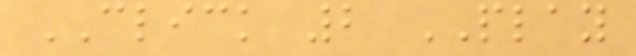CLICK 2 PLAY
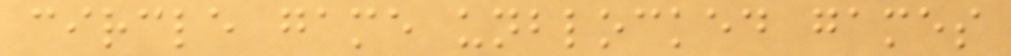circle game unblocked games
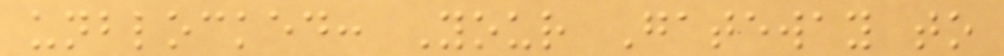unblocked: Your Gateway to
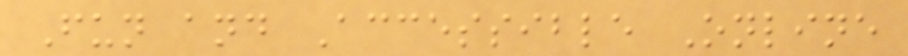Fun and Accessible Online
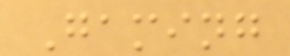Gaming
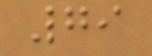79
